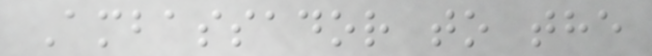Ambassador to the
